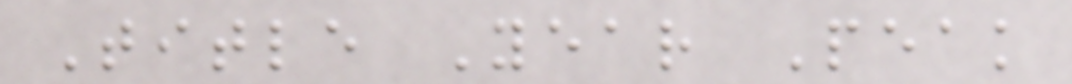Title Year Peak
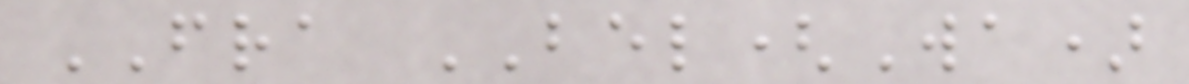FRA BEL(Wa)
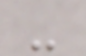-
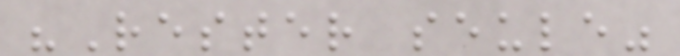"Rester seule"
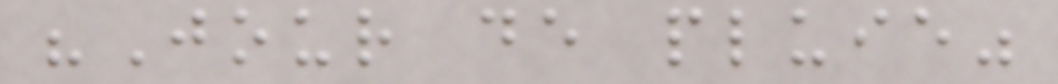"Jour de pluie"
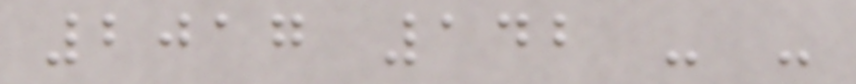2017 142 - -
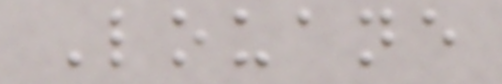Louane
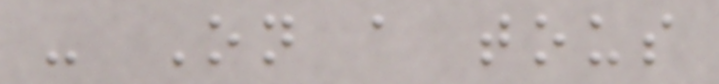- On a tous
